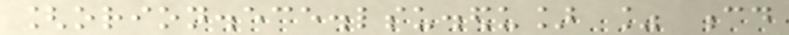[orion.ece.lsu.edu] % cd
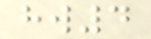hw4
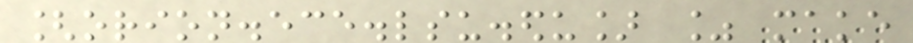[orion.ece.lsu.edu] % make
